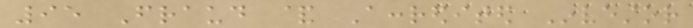95 Fraud & Accredited Investor
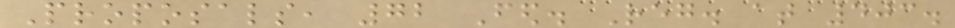Proposals, 72 Fed. Reg. at 403.
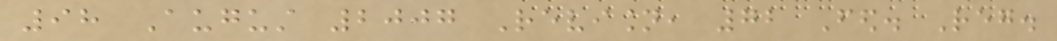98 August 2007 Revision, 72 Fed. Reg.
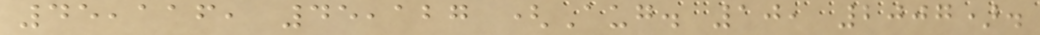45,116, 45,127 (Aug. 10, 2007).
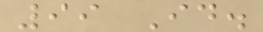99 Id.
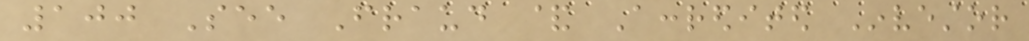100 See Fraud & Accredited Investor
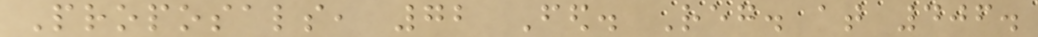Proposals, 72 Fed. Reg. at 406.
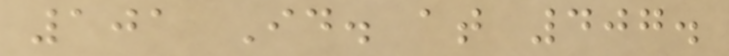101 Id. at 407.
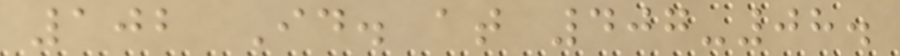102 Id. at 407-08.
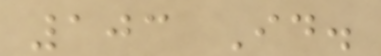103 Id.
